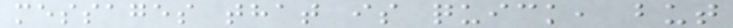messages that is quick, but
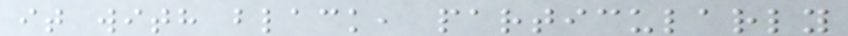it with black, particularly
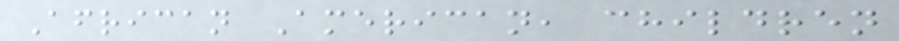African American, children
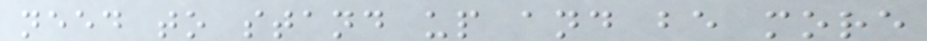need to stand up and be more
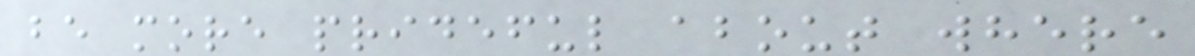be more prideful about where
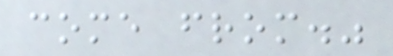come from."
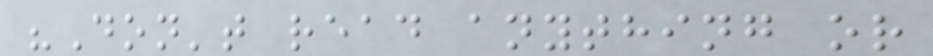"Don't read anything or
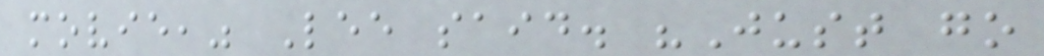movie," Lee said. "Just go
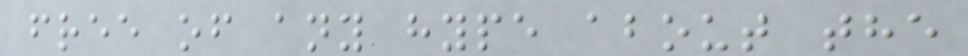free of any hype about the
